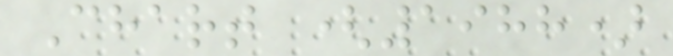Chart (1988)
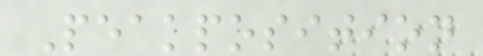Peakposition
